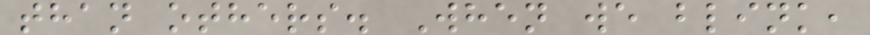than others. When we blink,
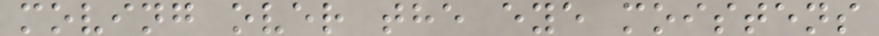moving over the eye moistens
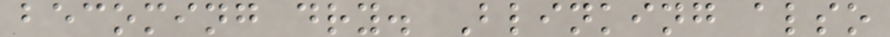becoming dry. Blinking also
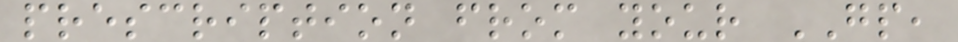prescription from your GP,
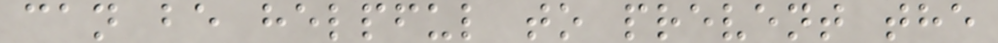can be helpful to prevent the
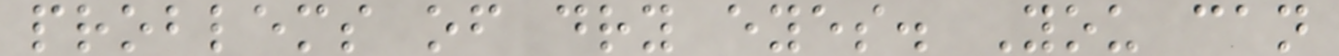problems of dry eyes. You can
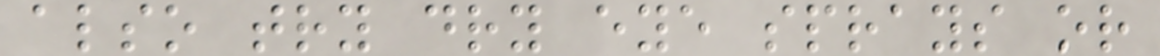also try dry eye sprays or
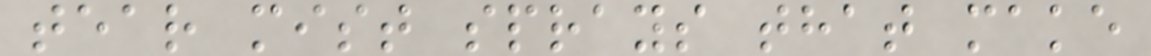tear mist sprays that make
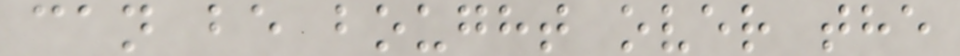can be bought over the
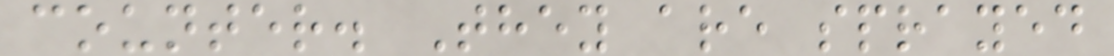counter. They are sprayed
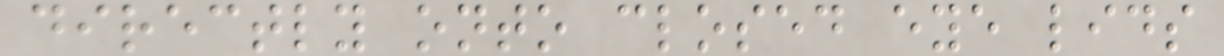directly onto closed eye lids
